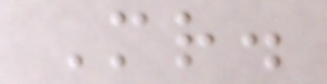Mr.
